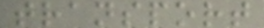transport
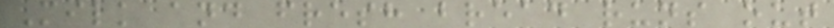Milk and fresh bread runs out
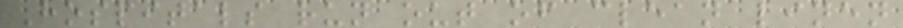Hospitals run out of clean linen
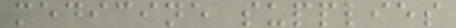medicine supplies
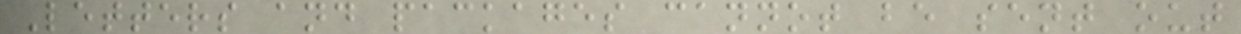Letters and packages cannot be sent out
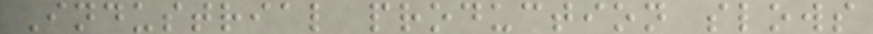Industrial production slows
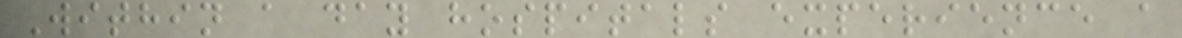Within a day hospitals experience a
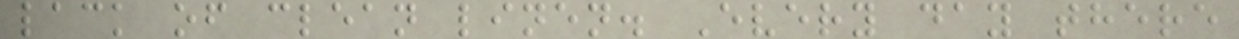lack of clean linen. Every day there
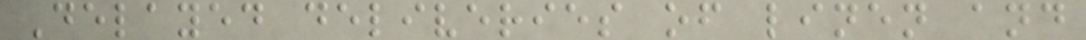Delayed deliveries of linen and
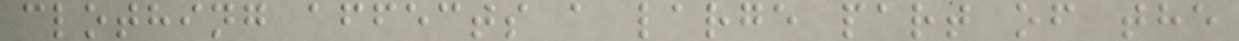clothing affects a large part of the
